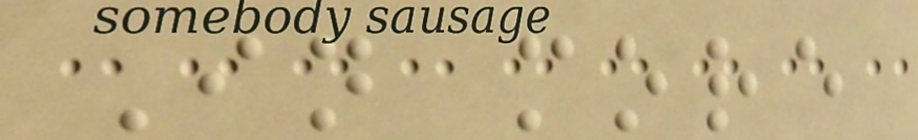In more
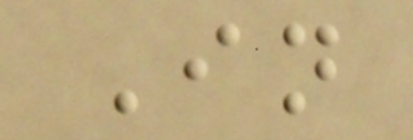In
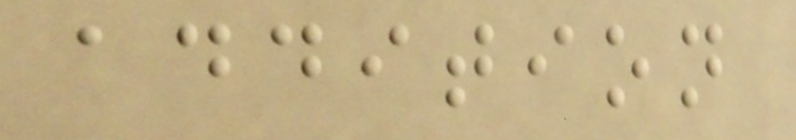addition
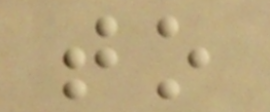to
